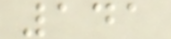141
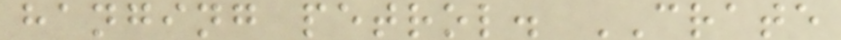hanging petrol. CRATE
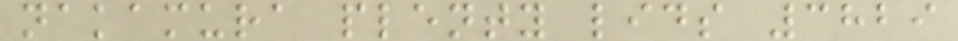nakamura plenty lids 3829
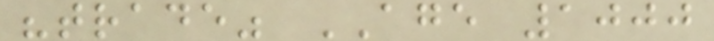"trade" AGE 1000
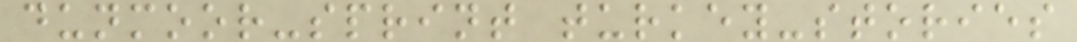dunmoor-sprint turkey-stories
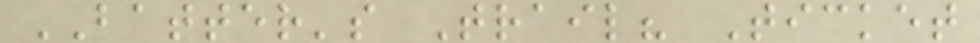BATTER's Trail? Ticket
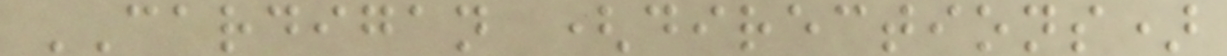CARDIGAN (directions)
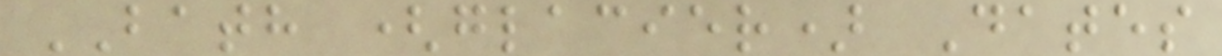BATH (glacier) Dates
